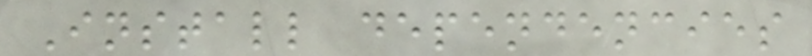Install dependencies
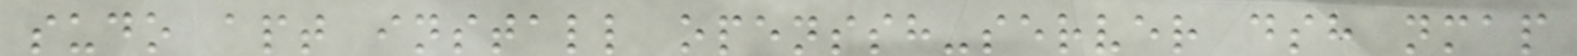sudo apt install openssh-server dsh nmap
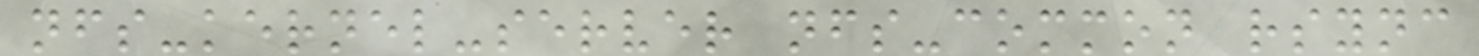nfs-kernel-server nfs-common rsync
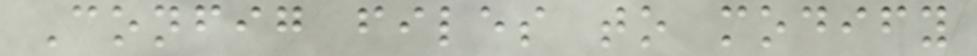Config files to modify
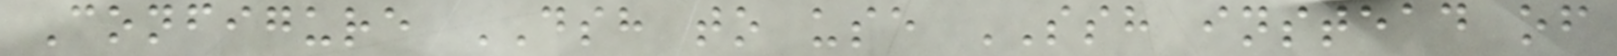Configure DSH to use SSH instead of
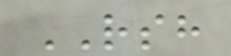RSH
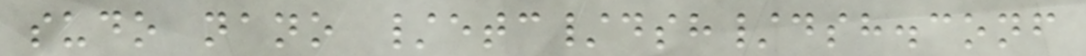sudo nano /etc/dsh/dsh.conf
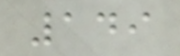149
